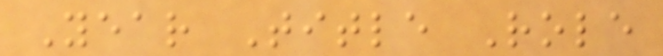Year Title Role
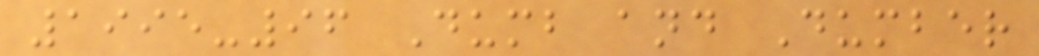1995-96 Dumb and Dumber
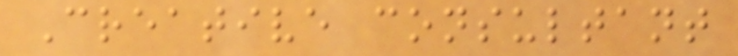Creative consultant
